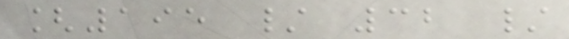[195 / 32 /
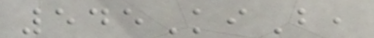545KiB,
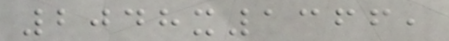2048x1366,
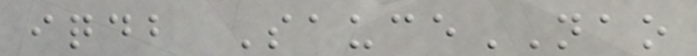iqdb SauceNAO
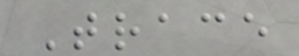Trace
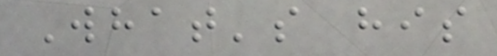What's his
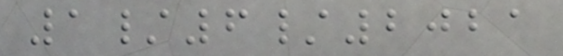1/6/2021
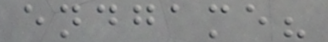endgame?
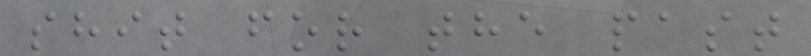shit for the past
